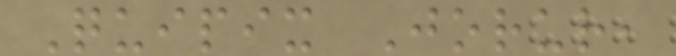Quipix Jorur,
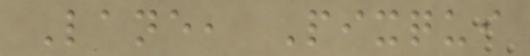Lane, Pixqui
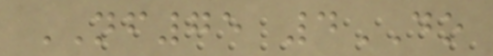NF75 4DO
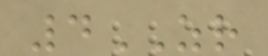4ZR
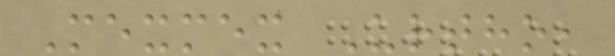Mexmex Urtho,
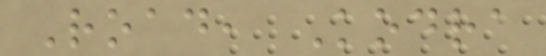Road, Kodra
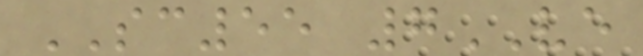SC55 7VE
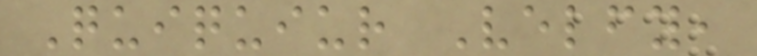Quiquiur Velfy,
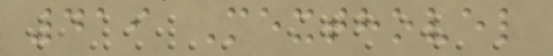419 Mexthovel
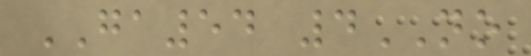GA54 4NO
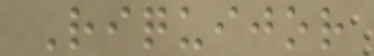Riquijor
